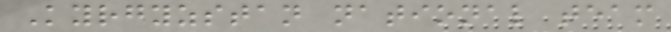Kyrgyzstan national team
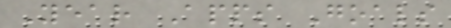Year Apps Goals
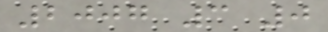2007 3 0
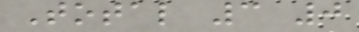Total 3 0
